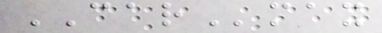CARmax
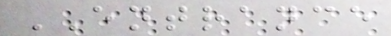ENTRANCE
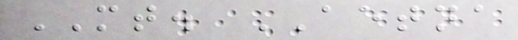MT. AETNA
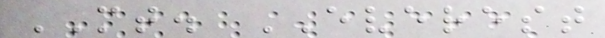MT. EVEREST
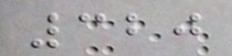320
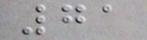71
